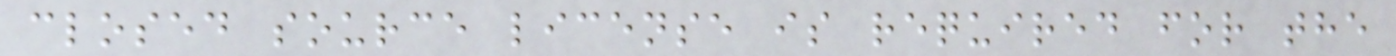closed source license is required for the
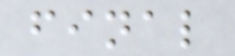final
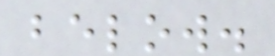below.
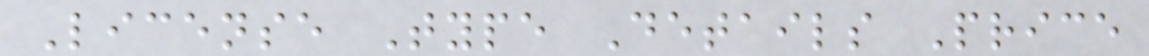License Type Details Price
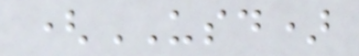(USD)
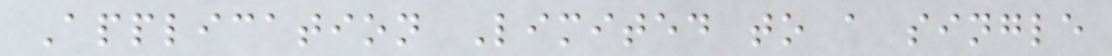Application Limited to a single
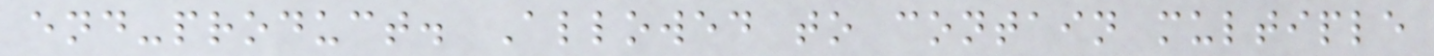end-product. Allowed to contain multiple
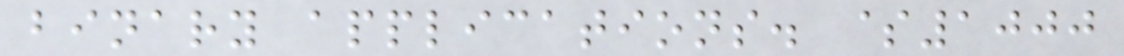binary applications. $1000
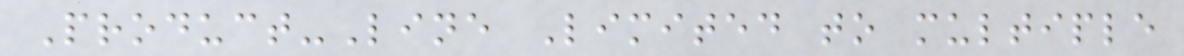Product-Line Limited to multiple
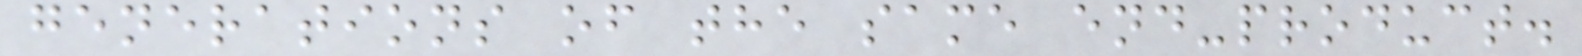generations of the same end-product.
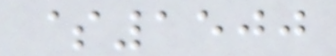$1500
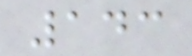143
